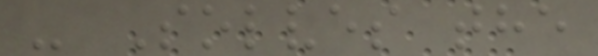- Solves the
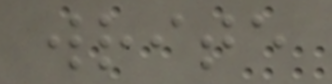write
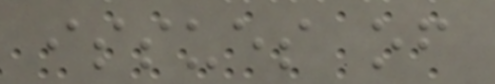issues of
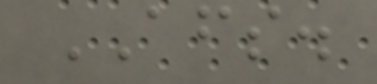AFS.
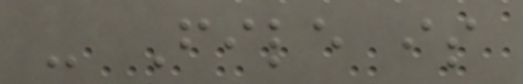- File is
